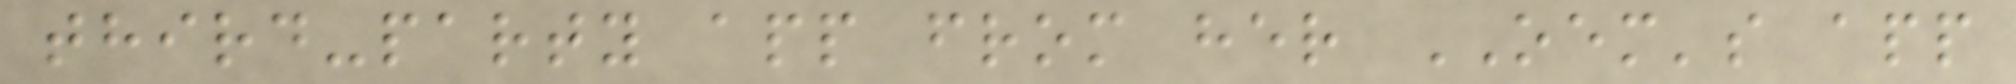third-party app from her OEM's app
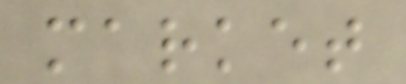market
